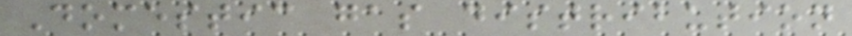Domestic gas distribution
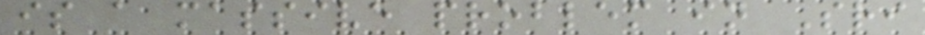is a massive problem in Sri
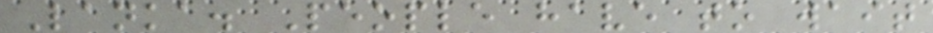Lanka. People have to wait
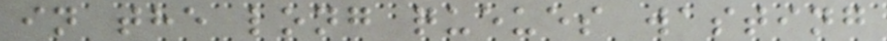in the long queues wasting
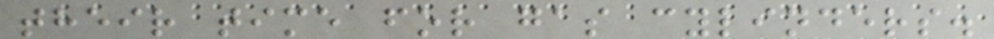their time for gas cylinders.
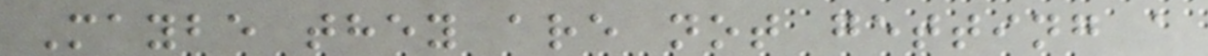Maybe they are not getting a
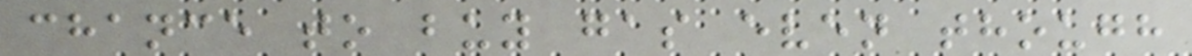chance to buy gas even though
